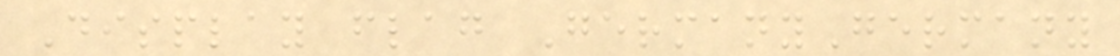Display flag GermanyGermany
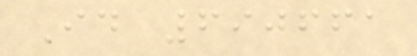Id 690661
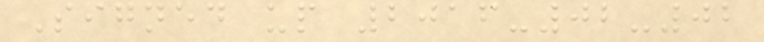Signed up 2016-02-02
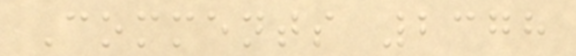Comments 2378
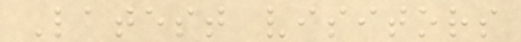Latest visitors
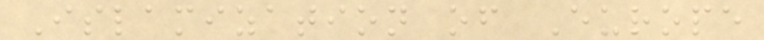Islamization of Europe
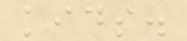kids.
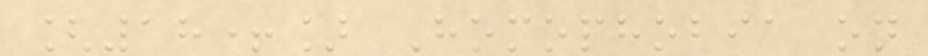[18+] Homophobia on
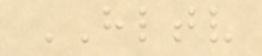HLTV
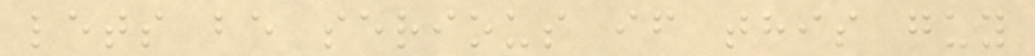lets be serious if this guy
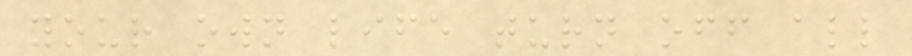your own life turn off all
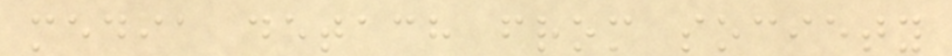media detach from society
